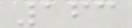163
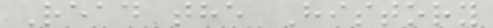Read the History
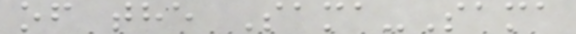of the Sama-Sama
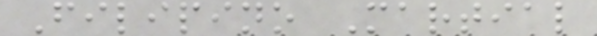Filipino Martial
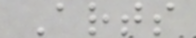Arts
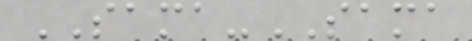SAMA-SAMA
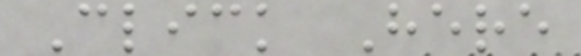Click Here
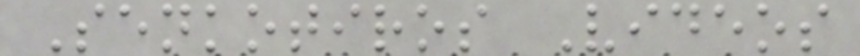Senkotiros Videos
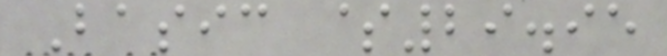Basic $29.95
